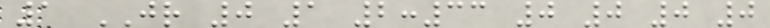1 JR 0 1 2:33 0 0 0 0
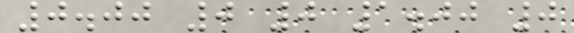0.00 0 0 1.00 0
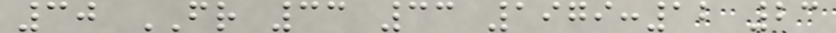30 FR 33 33 1979:12 23
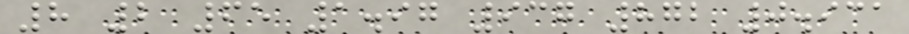8 2 65 1.97 937 872 0.931
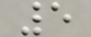5
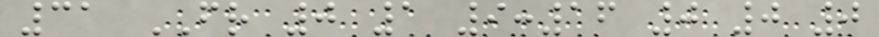31 FR 0 1 9:16 0 0 0
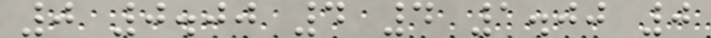0 0.00 4 4 1.00 0
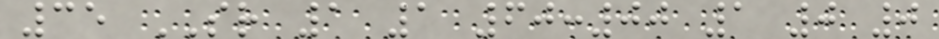35 SR 1 1 60:00 1 0 0
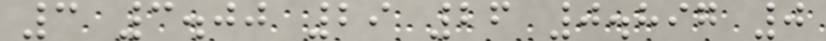3 3.00 29 26 0.897 0
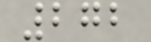272
